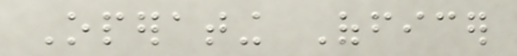Operating Officer
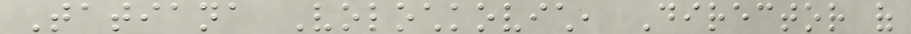Tatiana Volochkovich, Director of
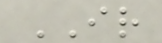IR
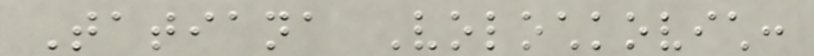Tatiana Volochkovich:
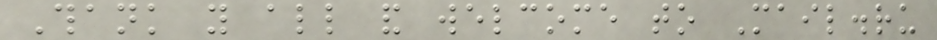Thank you all and welcome to Mail.ru
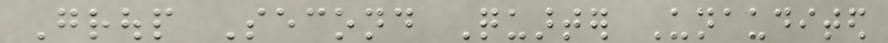Group Second Quarter Unaudited
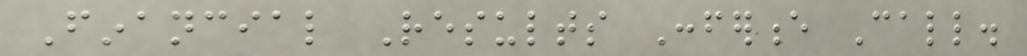Financial Results Conference Call.
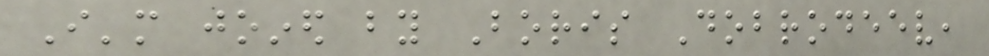I'm joined by Boris Dobrodeev,
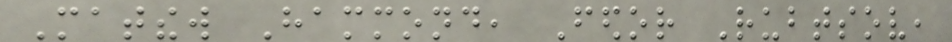Matthew Hammond, Fedor Rubtsov,
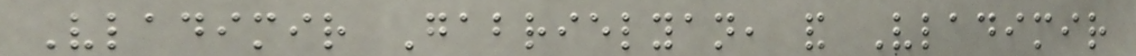Vladimir Gabrielyan, and Vladimir
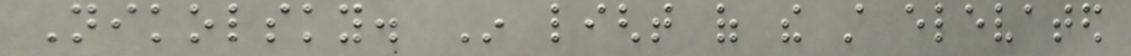Nikolsky. In light of the still elevated
